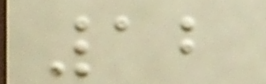12
